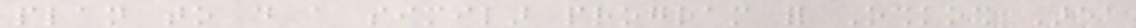plan to do a similar program for Oshkosh Area
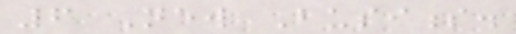6 New Business.
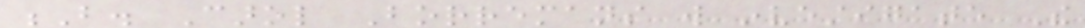B. Carol Borremans will investigate The
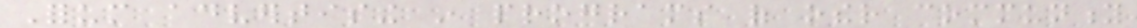Forum advertising in programs of other community
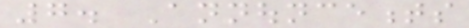7. Announcements
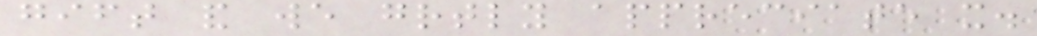gift and we greatly appreciate it.
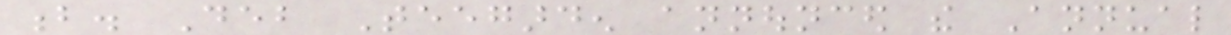b. Deb Teegarden announced the Annual
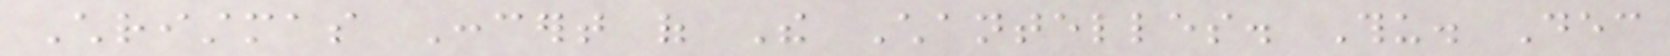Christmas Concert of The Chantelles. Thu. Dec
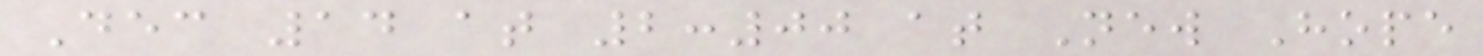Dec 14 at 2:00 at New Hope
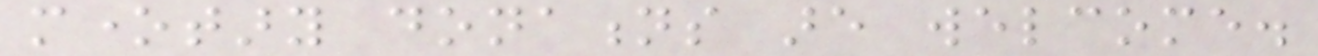monetary donations are welcome.
